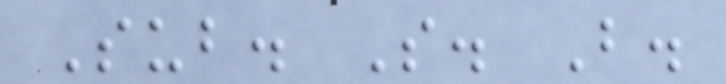Sub. S. B.
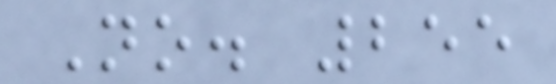No. 255
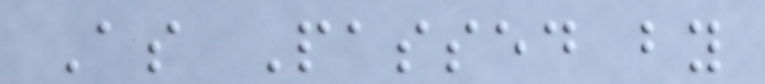As Passed by
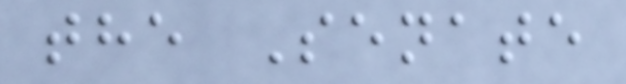the Senate
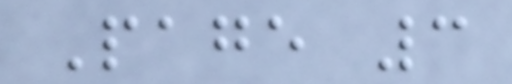Page 3
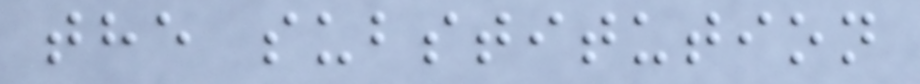the substitution
